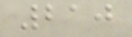210
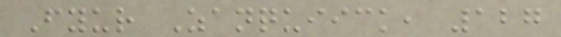Fyur Zanquiick, 127
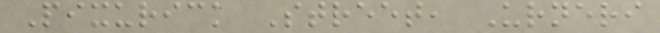Pixurick Street, Urneri
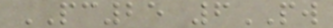PC25 6PW
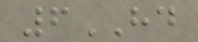6HD
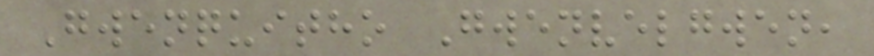Gwenquitho Gwenvelgwen,
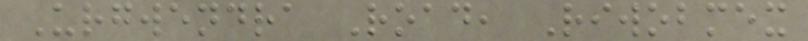Urgwendra Road, Riwobmex
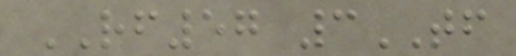RF57 3TF
